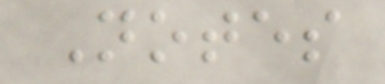Notes
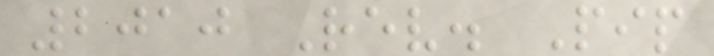2010 Rev. Pip
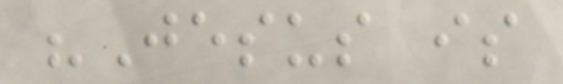"Jesus is
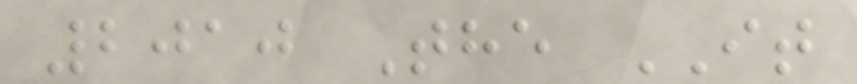2010 The IT
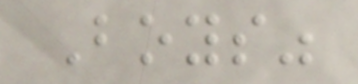Boys"
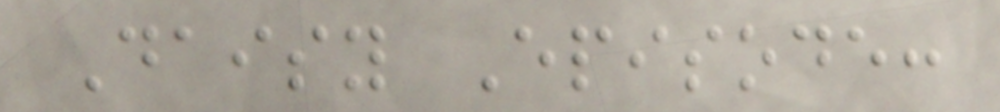Daisy Episode:
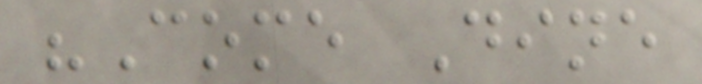"Come Dine
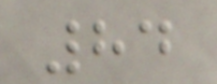84
